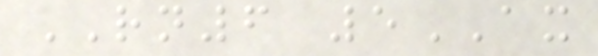RN6 5AX
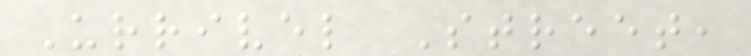Urrivel Street,
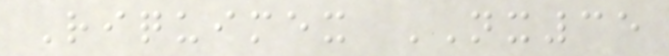Riquimex NX35
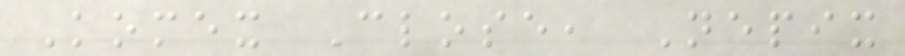Komex Close, Nepix
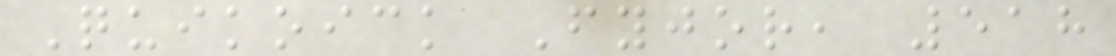Quikoick Fyjor, 518
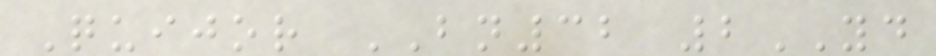Quijor BN32 2YD
